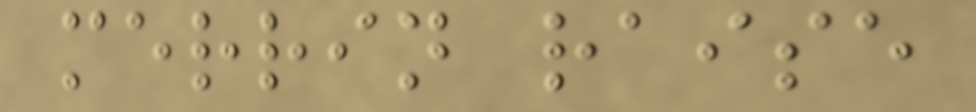merrin raise
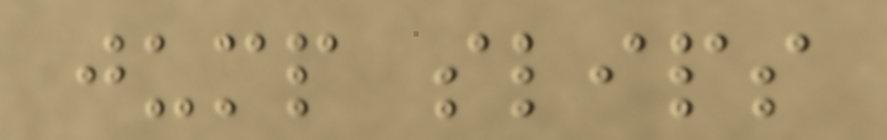jump slips
